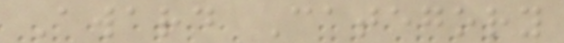Award Category
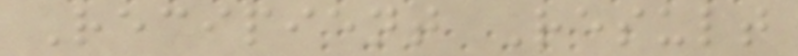Recipient Result
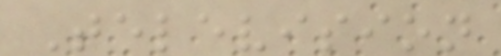Television
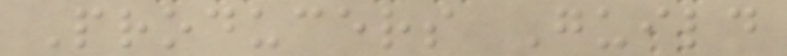Producers Guild
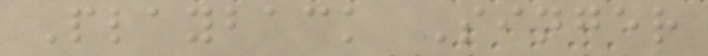Playback Singer
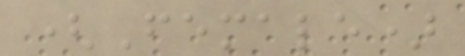(Female)
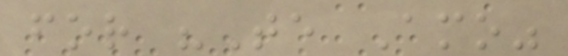for "Te Amo"
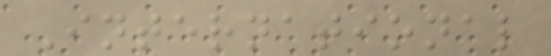International
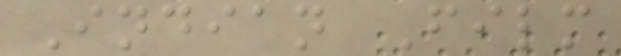Indian Film
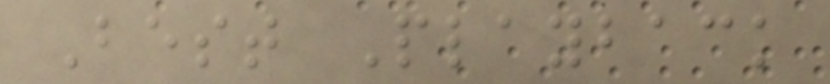Best Playback
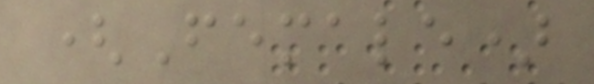(Female)
